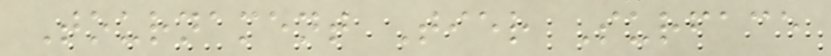Tournament Tier Surface
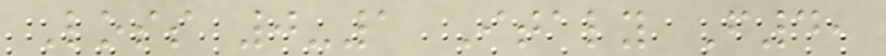Loss 0-1 Italy F4,
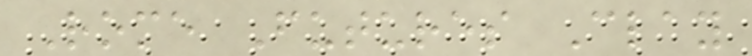Rome Futures Clay
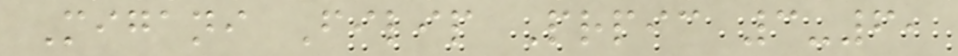Migani Filip Prpic 3-6,
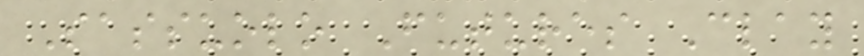Sassuolo Futures Clay
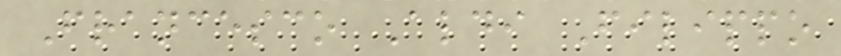Francesco Aldi Filippo
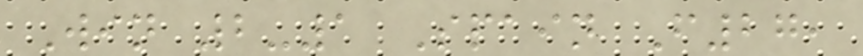Win 2-1 Spain F27,
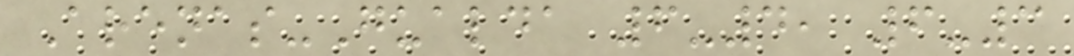Arenas-Gualda 6-4, 6-3
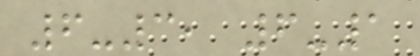6-3, 6-1
